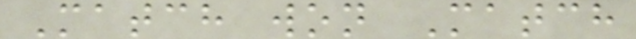Match won Match
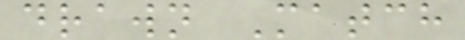drawn Match
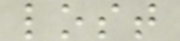lost
